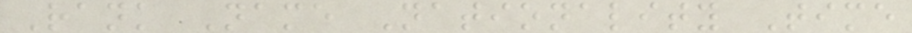Rank Name Nationality Time
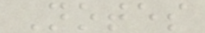Notes
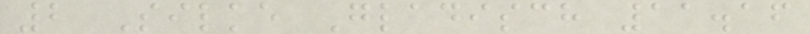2 Silke Gladisch 11.16
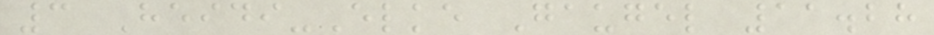3 Heidi-Elke Gaugel 11.28
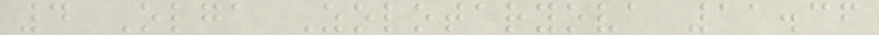4 Olga Zolotaryova 11.36
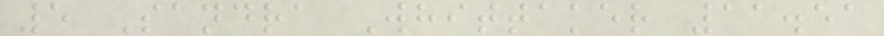5 Sandra Whittaker 11.51
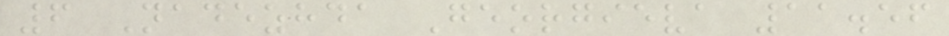6 Nadezhda Georgieva 11.56
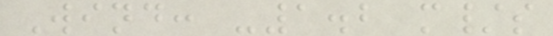Wind: -1.2 m/s
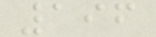196
